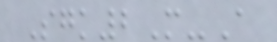Sgk2M-A
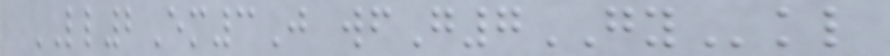LL2Em3J wfG7GYkl
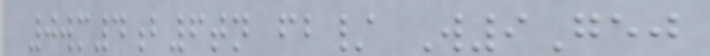0wm4b6tn fb/ W9Gej
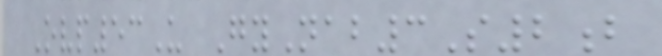Ovp53U GyNab3S2b
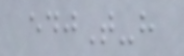edjT-h
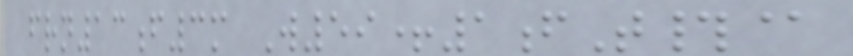frn13f3m W59+1fT#@
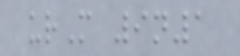urM 9n1
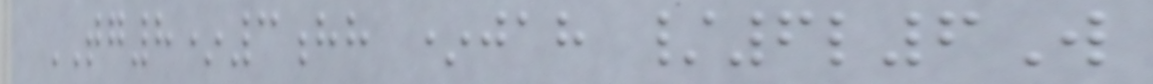TG8*3hh *jah /6l6W
